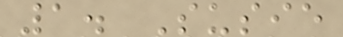1. Susie
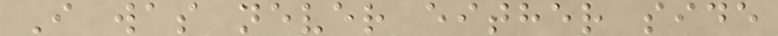I was never either side
